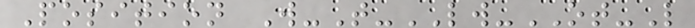Position W-T-LW-OT-L
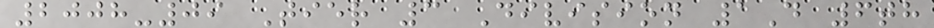2008-09 Tier 3 Division 1D 6th
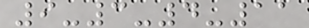9-3-4-11
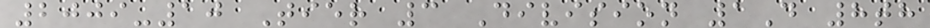2009-10 Tier 3 Division 1D 8th
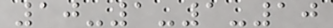10-1-1-10
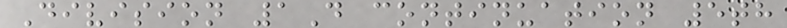Division 1D continuation 5th
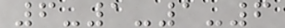6-1-1-6
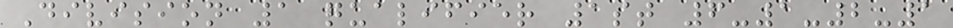Division 1 qualifier 1st 6-1-2-1
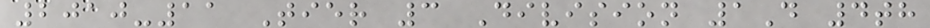2010-11 Tier 3 Division 1D 4th
